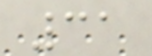31
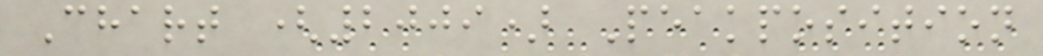Chart (2009) Peakposition
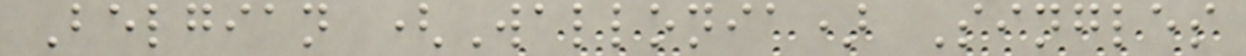Belgian (Wallonia) Singles
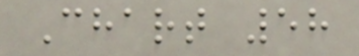Chart 58
